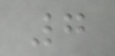7
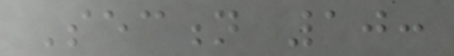Section 10:
